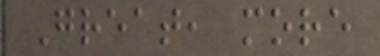Great, more
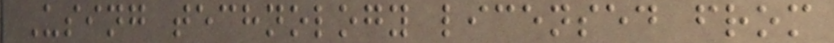Using technology licensed from
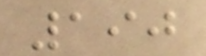190
